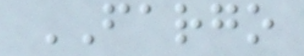FARGO
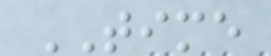TIME
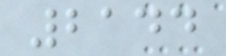2144
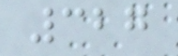327
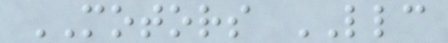MOTORS LLC
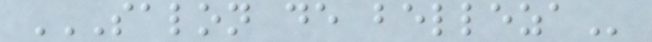SALON DE BELLEZA
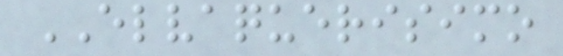ELVAQUERISIMO
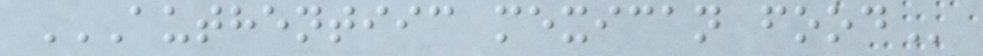AUTHENTIIC MEXICAN FOOD
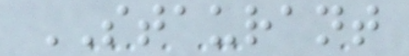STAURANT
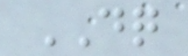DQ
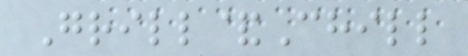Grill&Chill
